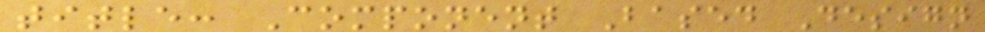title: Component Based Design
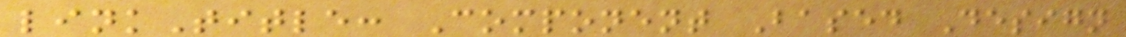linkTitle: Component Based Design
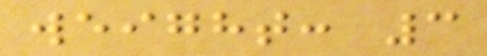weight: 3
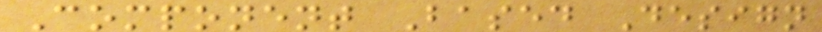Component Based Design
